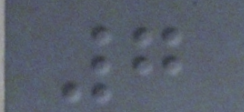7
